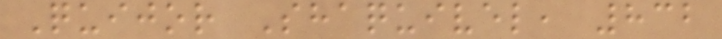Quijor Shaquivel, 832
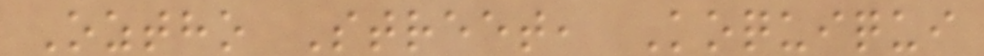Oztho Street, Koquiqui
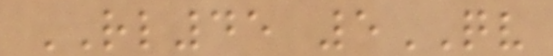RL45 5QV
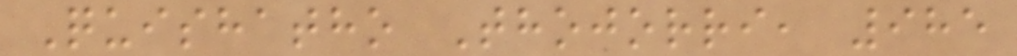Quishatho Thojorri, 985
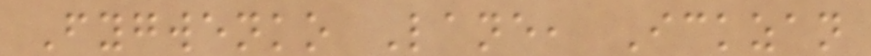Fygwenko Lane, Ickzan
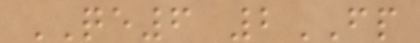QE6 2FP
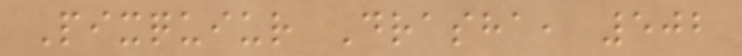Pixquiur Drasha, 502
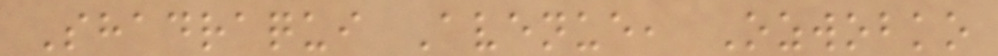Shadraqui Avenue, Ozwobko
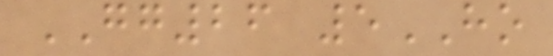GG26 5HO
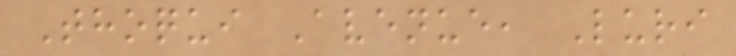Thoqui Avenue, Luri
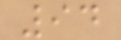94
